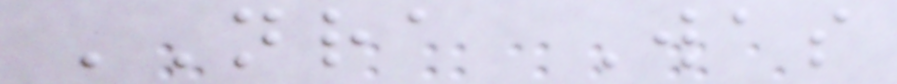NRA Was
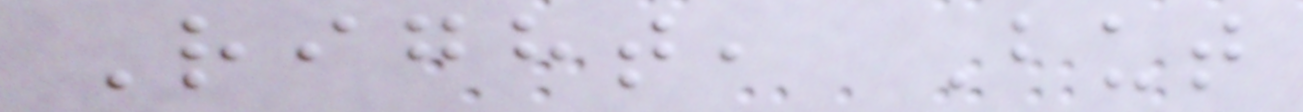Right, But
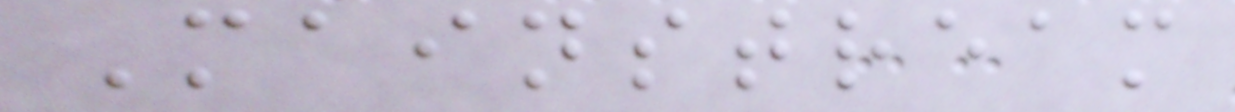Mainstream
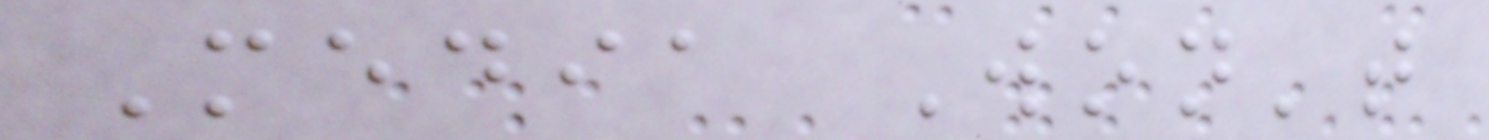Media Won't
